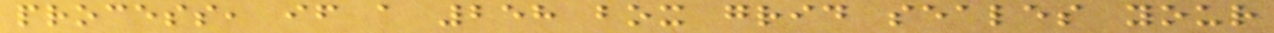process, if a 258 box grid seales your
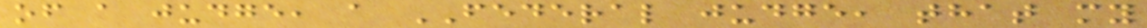of a judge, a FEDERAL judge, that my
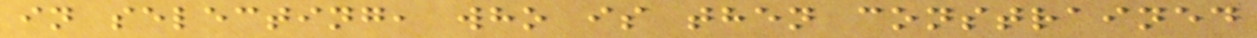in selecting, who is then constrained
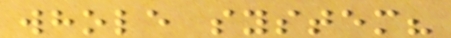whole system?
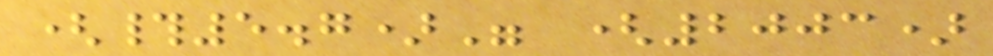(#5.7)" (2003)
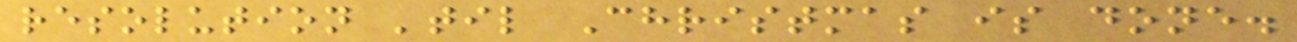resolution 'til Christmas is done.
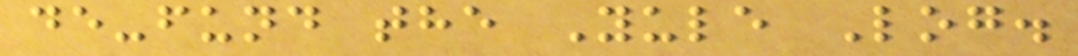de-fund the Yule Log.
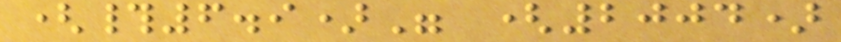(#6.9)" (2004)
